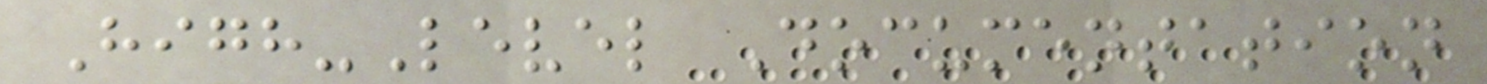High-Level Documentation
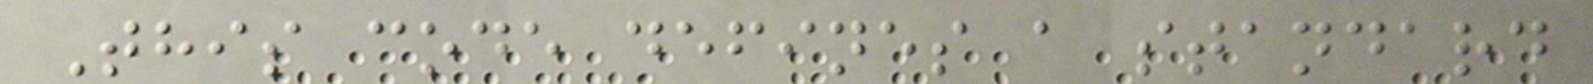This code defines a standard
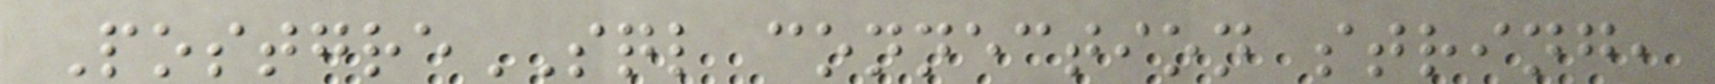PostgreSQL connection string,
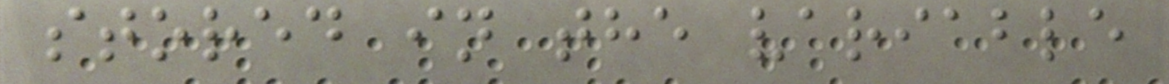stored in the variable
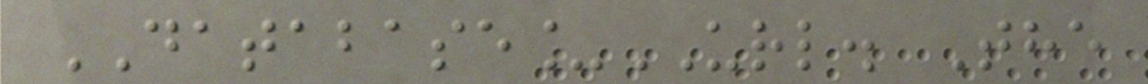DATABASE_URL. The
